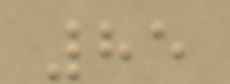85
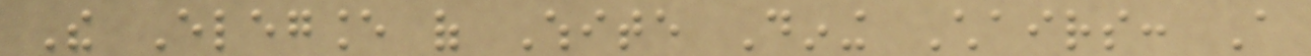The Elegance of White Dining Chairs: A
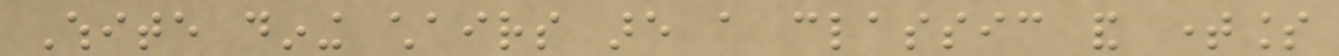White dining chairs are a classic and timeless
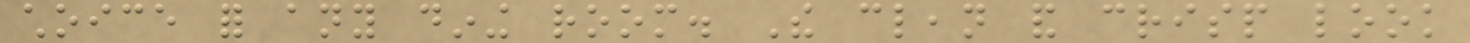choice for any dining room. The clean and crisp look
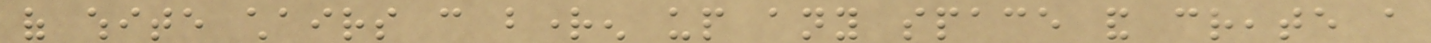of white chairs can brighten up any space and create a
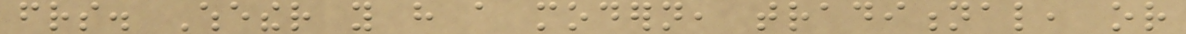friends. Whether you have a modern, traditional, or
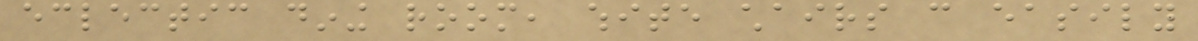eclectic dining room, white chairs can easily
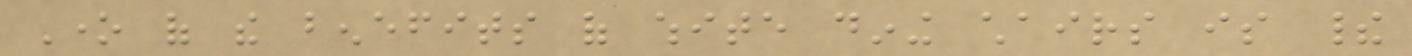One of the benefits of white dining chairs is their
